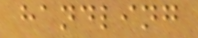handling
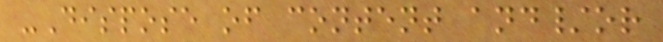-Dispose of content and/or
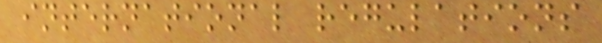international regulations
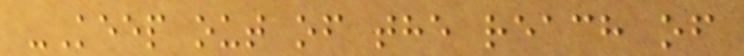-Keep out of the reach of
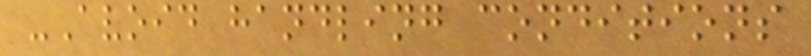-Avoid handling conditions
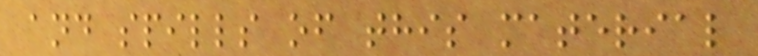and spills of this material
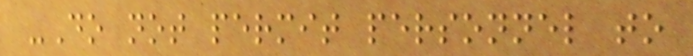-Do not permit personnel to
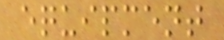equipment
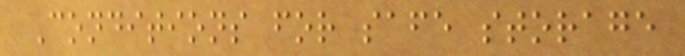Conditions for safe storage
